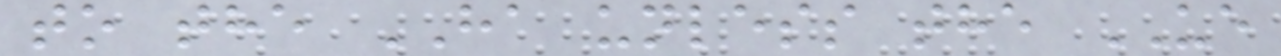to the HA unless the UE
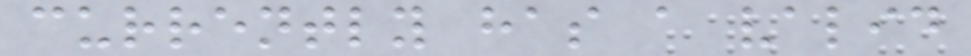currently has a valid
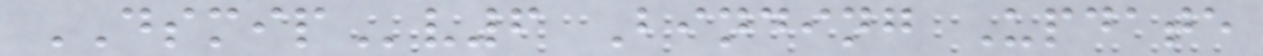DSMIPv6 Binding Update
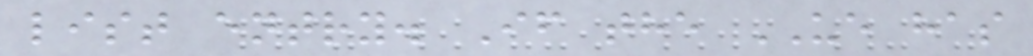list entry. If the UE has
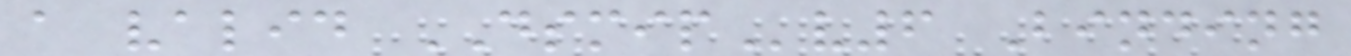a valid DSMIPv6 Binding
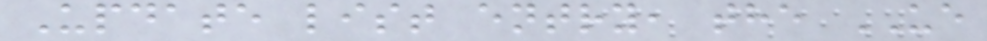Update list entry, the UE
